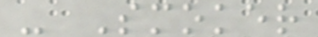- Smoker
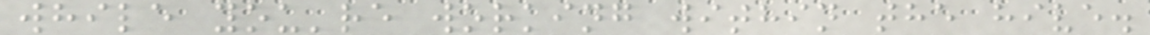while you're working within the hive.
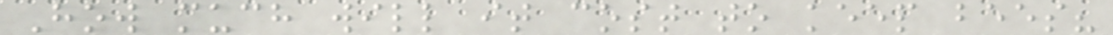How much will it cost to keep bees?
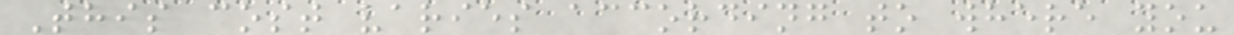This cost varies according to where you
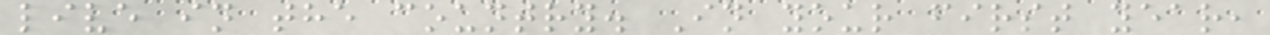live in the country. In your first year,
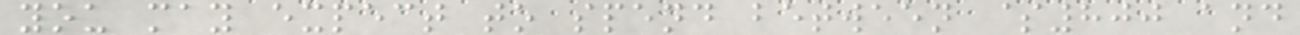you may expect to spend between $800 and
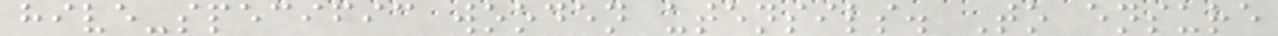hive-specific wooden utensils. To ensure
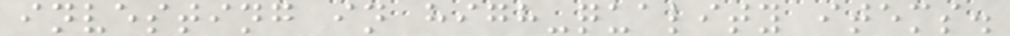investing in high-quality items.
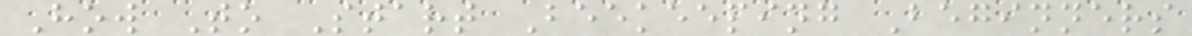How To Start Beekeeping Beginners
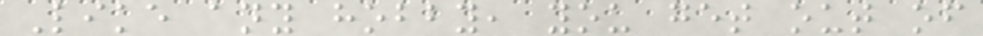Like any hobby, you get out of
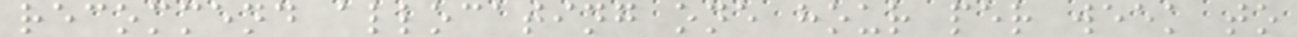recommend allocating one hour per week to
